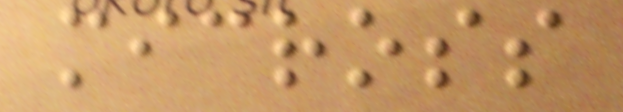micross
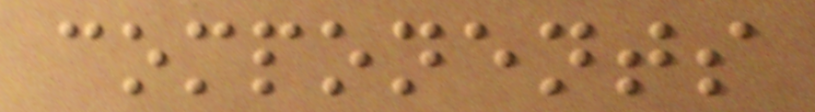components
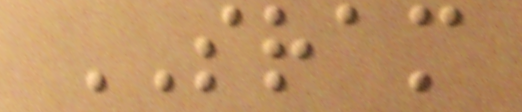SRAM
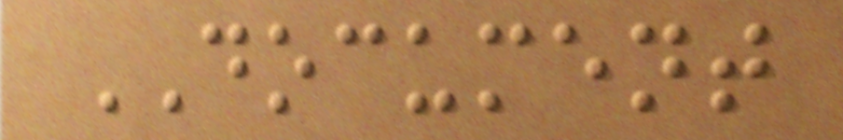DOCUMENT
